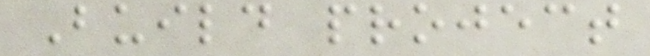Build project
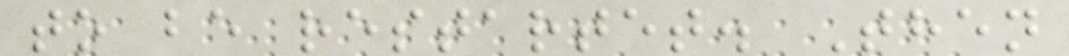to be restartet. Then
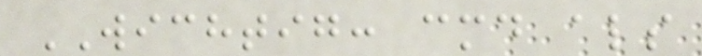WICHTIG: cmd als
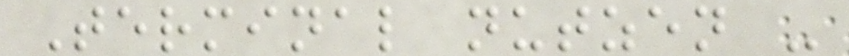Terminal nutzen -
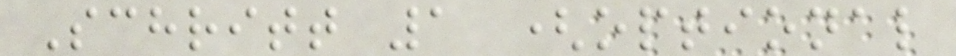Schritt 1 (optional
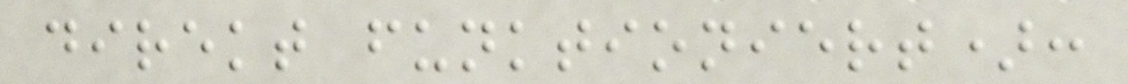direkt funktioniert):
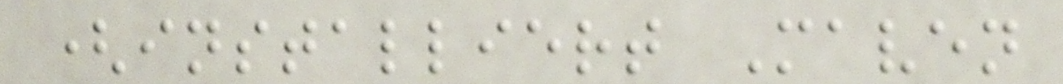(installiert Maven
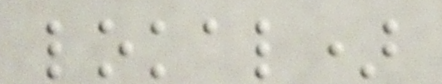lokal)
